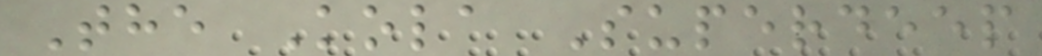The Kola Superdeep
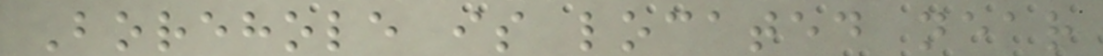Borehole is located near
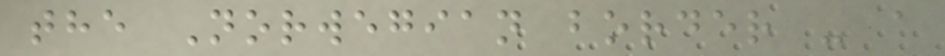the Norwegian border - a
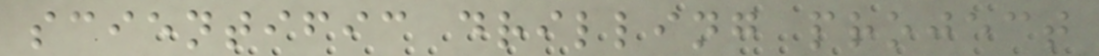scientific drilling project
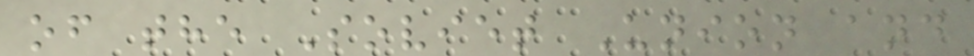of the Soviet Union and
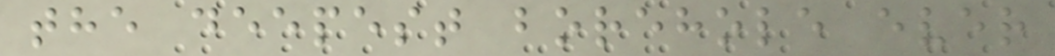the deepest borehole ever
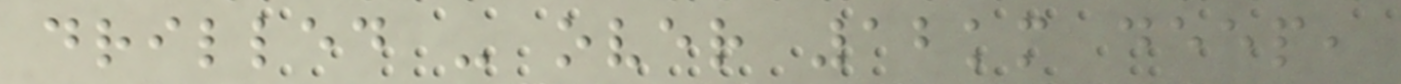drilled - over 12km deep,
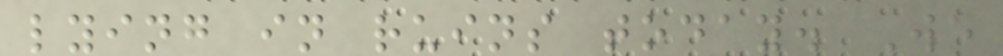lying in ruins today. We
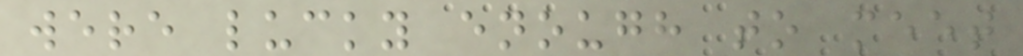were lucky enough to meet
